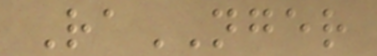RaNGER
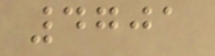4701
